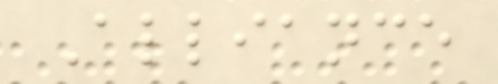Alliance
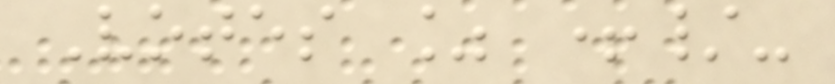Votes % +/-
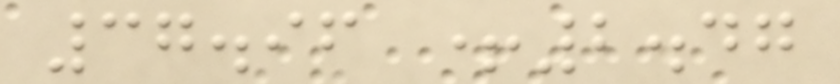37.96 +2.47
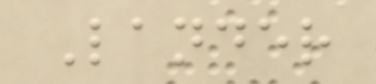Lander
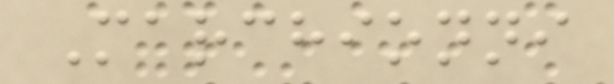Marchionni
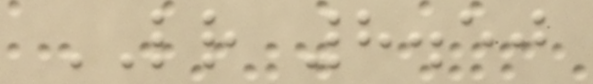LR 8.50
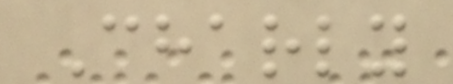Charly
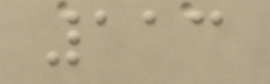113
